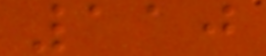110
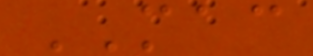MAC
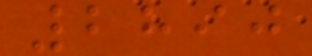2890
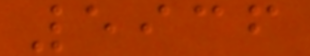5936
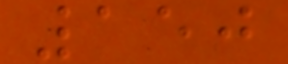150
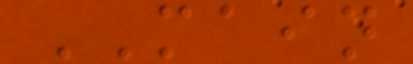MAIN
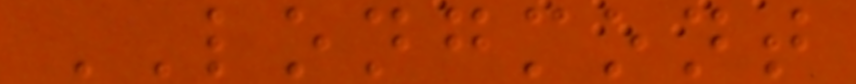LONGMONT
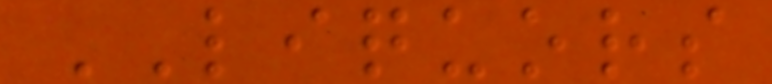LIQUORS
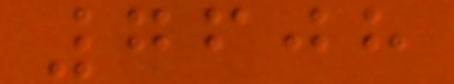7608
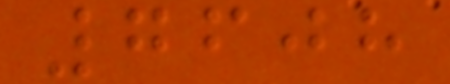7608
